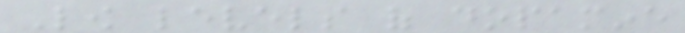Low levels of dopamine
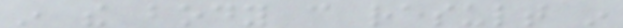in the body can result in
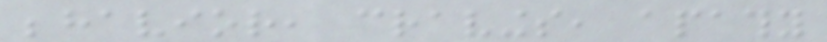behavior, cravings, apathy
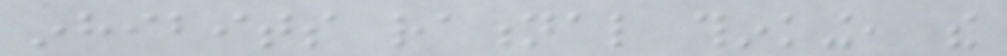inhibits rational thinking, the
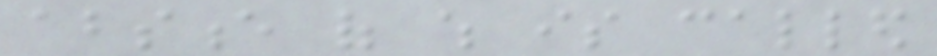absence of which is called
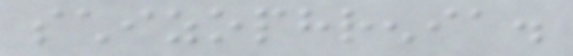schizophrenia.
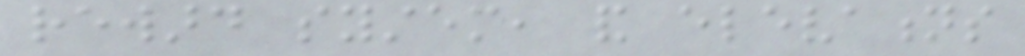reward system, and elevations
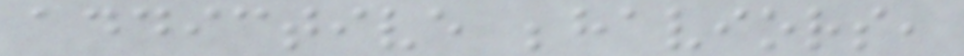addictive behaviors,
